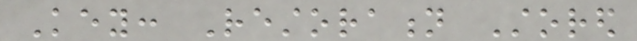Key: Restoration Stored
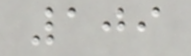109
